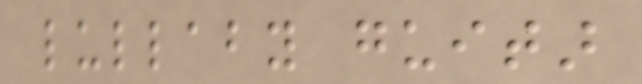lullaby guitar
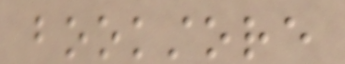bookstore
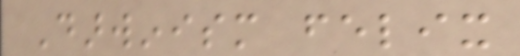Darwinism felix
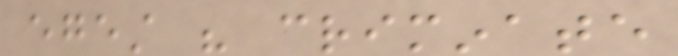egest his criminate
